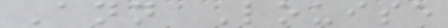Ann Louise
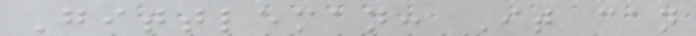Gittleman: It can
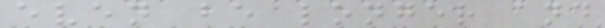even be longer and
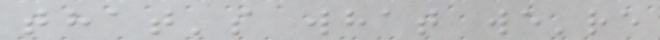that's what we're
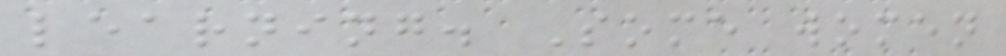learning. Some women
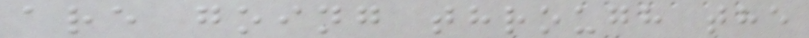are going through the
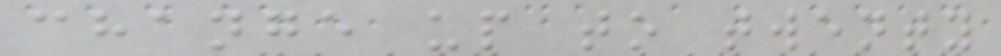change up to twenty
